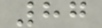87
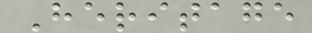Heritage
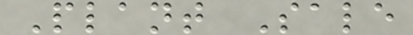Plant Sale
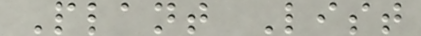Plant List
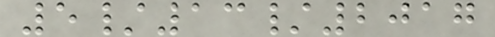5/13/2017
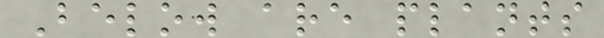Below are plants
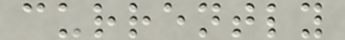currently
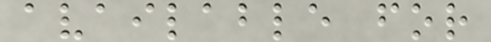available for
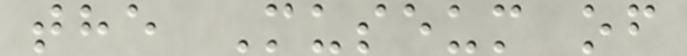the Museum of
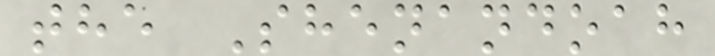the Shenandoah
